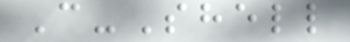C-Shell
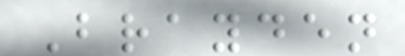Brayden
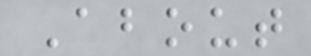About
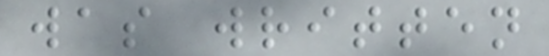was written
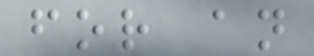for an
